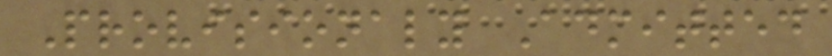Provisionaly Admitted
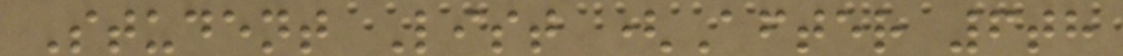Student List (After 6th
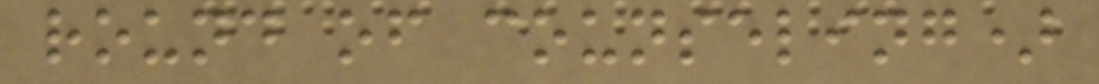round of counseling)
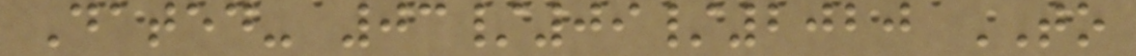Dated- 03/09/2020 TO
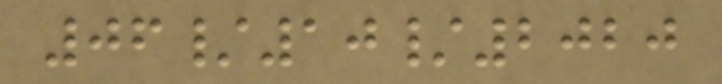06/10/2020
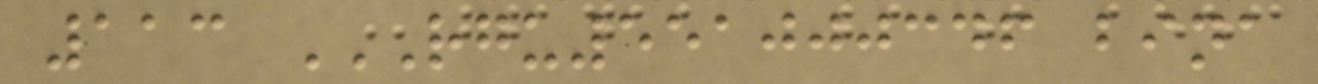113 RGU551000346 BINA
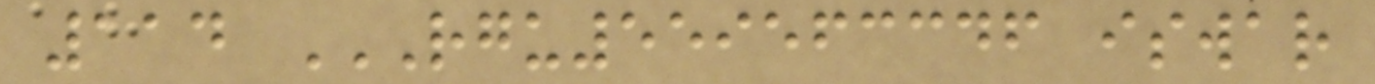114 RGU559563346 ISWAR
